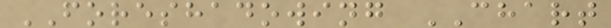FORESHADOWING CHART
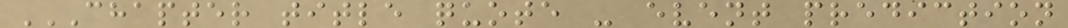CHAPTER TITLE QUOTE - EVENT PREDICTION
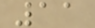11
